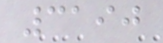3190
